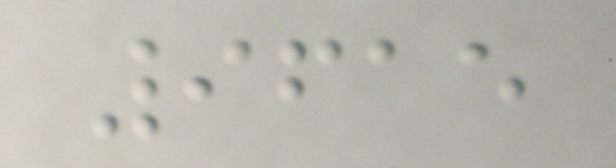9615
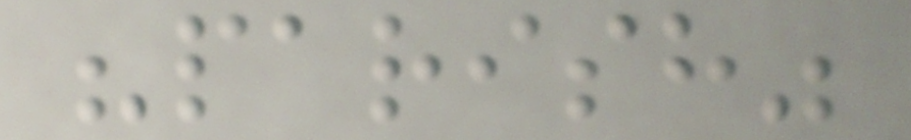"parish"
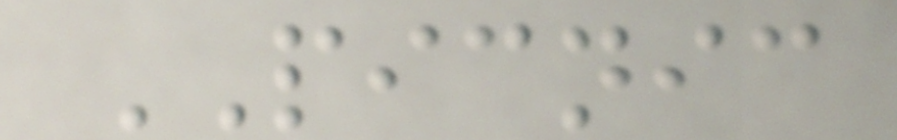PICNIC
